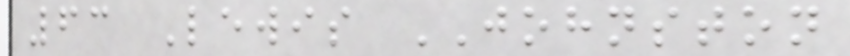63 Lewis JOHNSTON
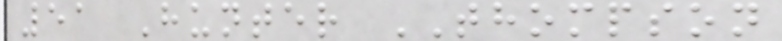51 Hunter THOMPSON
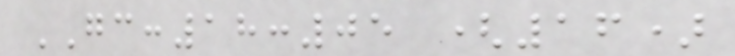GC:18:05 (16)
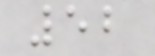52
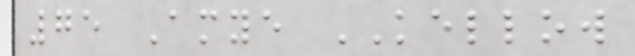75 Amye KELLOW
